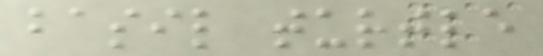basil turtle
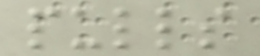pulls
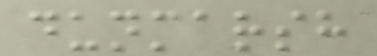dunmarsh
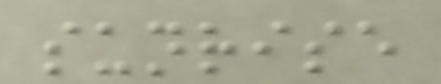sunrise
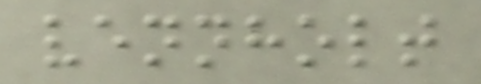vennholt
